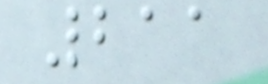211
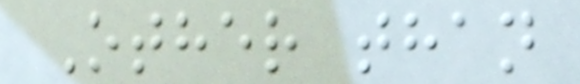Other than
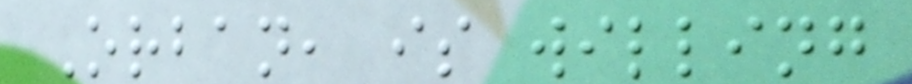Orban, is willing
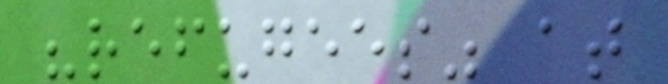"refugees" at
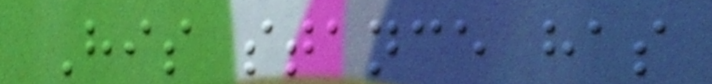His stance has
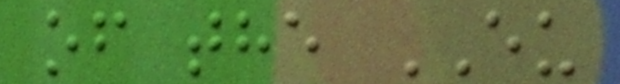of the EU
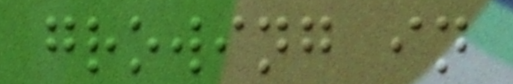growing in
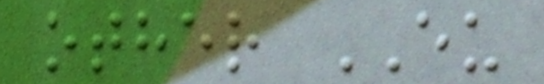other EU
